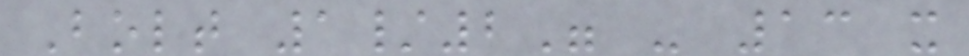Bolt 1/2" - 13 x
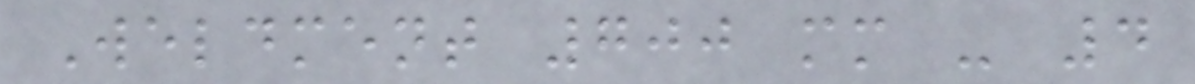Weldment 700 mm - 4
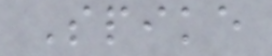Spike
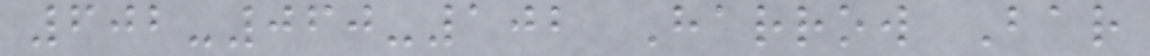602-060-102 Harrow Bar
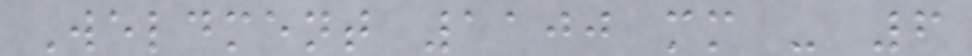Weldment 1100 mm - 6
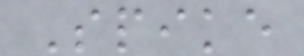Spike
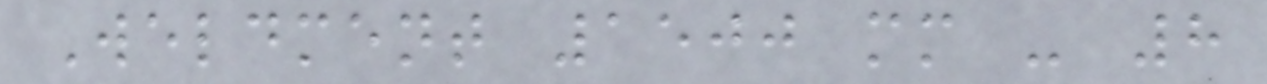Weldment 1500 mm - 8
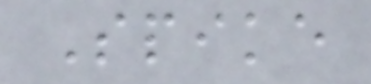Spike
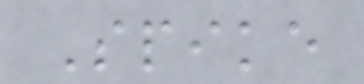Spike
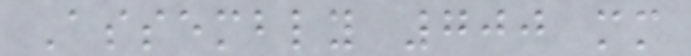Assembly 700 mm
